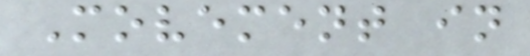Movement in
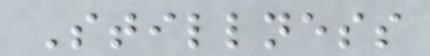Stillness
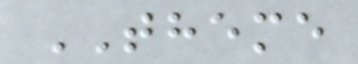THEME
